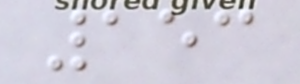153
